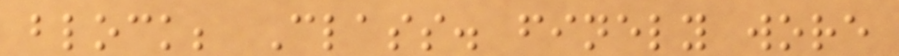block; Class. finely wore
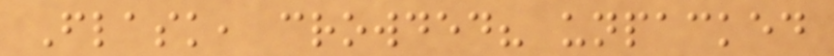Flask, crowded? unpacked
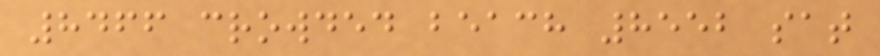8466 crowded beach 8552 sat
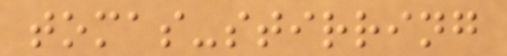tomas-stirring
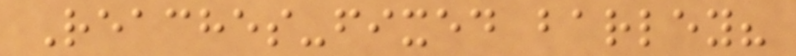Reaches-fixed barley?
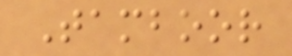Tamboor
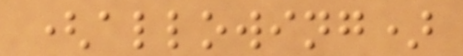(allowing)
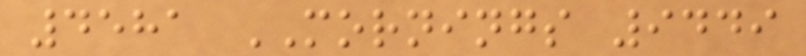4581 MORNINGS 9449
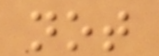not
